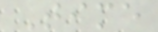Time
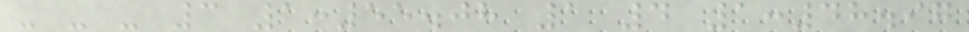- - - 3 1:55.08 1 4 1:48.97
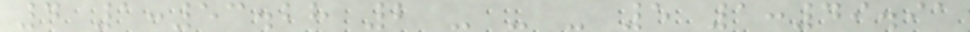4 1:53.28 2 - - - 5 1:49.91
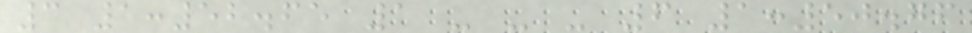3 1:52.65 1 - - - 6 1:50.76
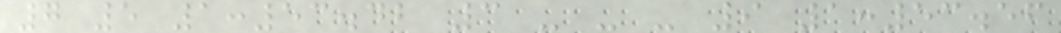7 5 1:53.42 3 - - - 9 1:53.56
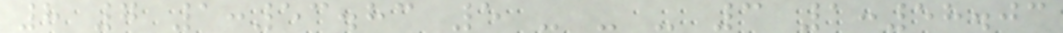8 7 1:53.83 5 - - - 3 1:58.03
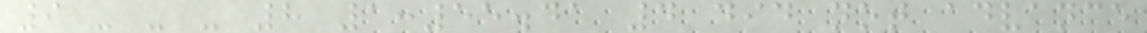9 - - - 8 1:55.41 4 did not advance
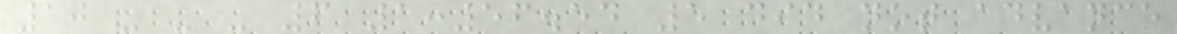10 - - - 6 1:56.54 5 did not advance
